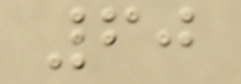60
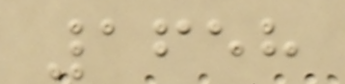1658
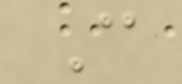C
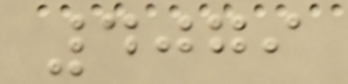4079
